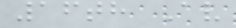16th Av
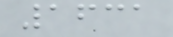1631
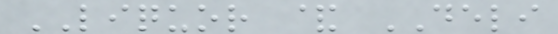LIQUOR & DELI
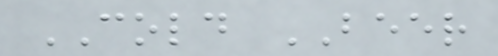COLD BEER
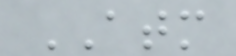ATM
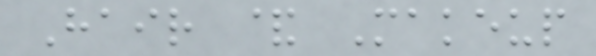Hair & Makeup
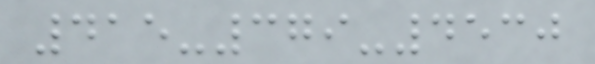415-379-4530
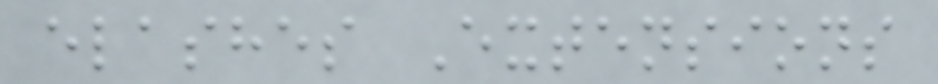elashes Extensions
